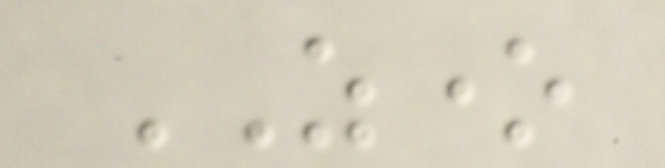ZONE
